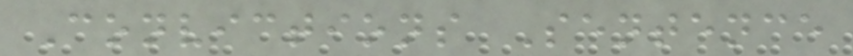Convictions Sentence
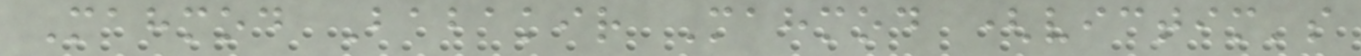Mahmod Babakir Mahmod (victim's
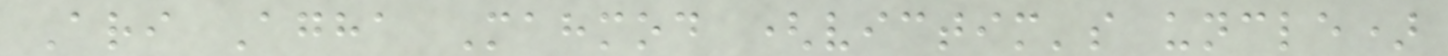Ari Agha Mahmod (victim's uncle)
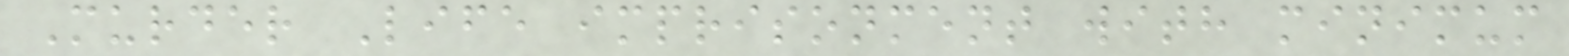Murder Life imprisonment with minimum
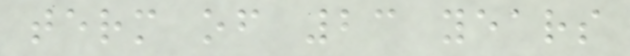term of 23 years
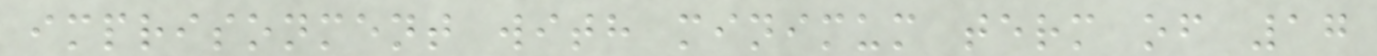imprisonment with minimum term of 17
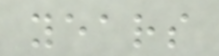years
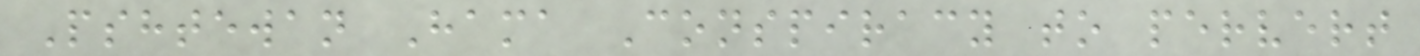Pshtewan Hama Conspiracy to pervert
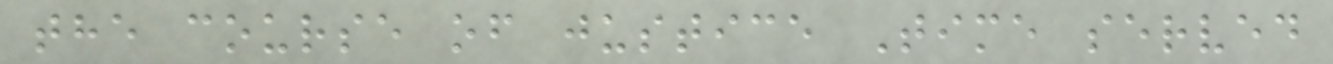the course of justice Time served
